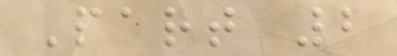Part 2
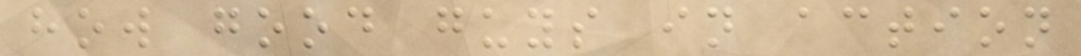how good guys in action
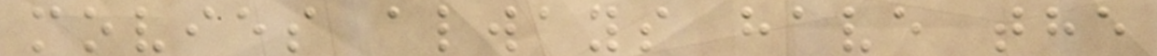movies always have the
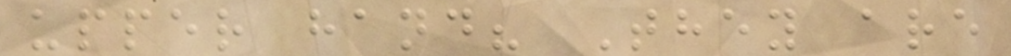upper hand? They are
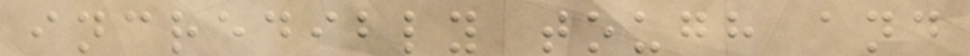incredibly tough and
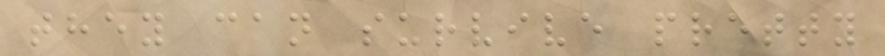they can survive pretty
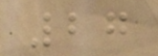27
